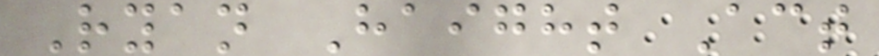Ryan Haight Act
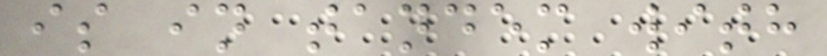is in tandem with
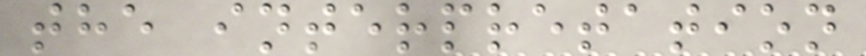the interpretation
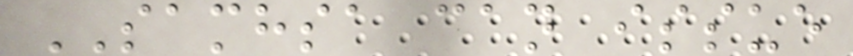SAMHSA can issue
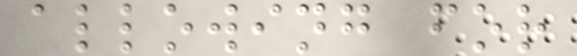allowing for
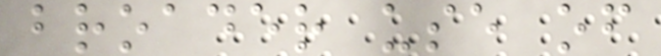broader use of
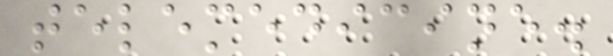telemedicine.
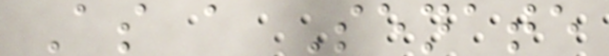As a Senate
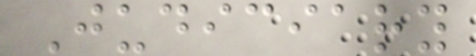Judiciary
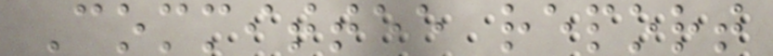Committee report
